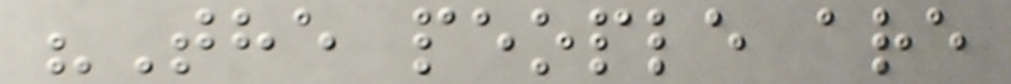"The people are
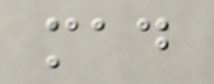mad
